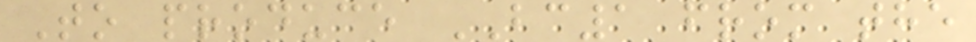To produce BC1 from the
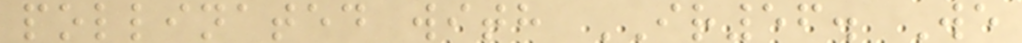pollinated with IR56. We
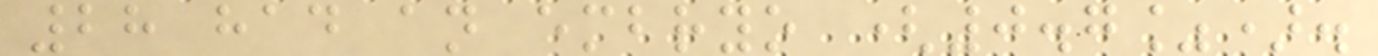28 had an embryo (0.7%).
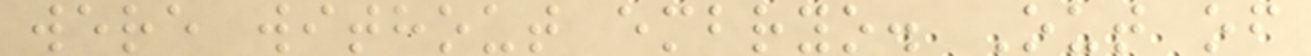were without embryo. Out of
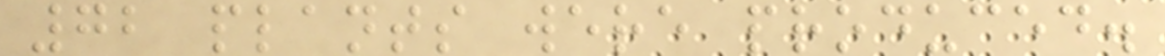72 plants were produced.
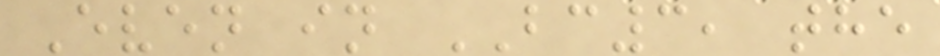Even in BC3, the
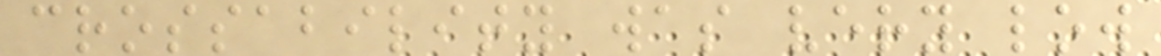crossability was very low
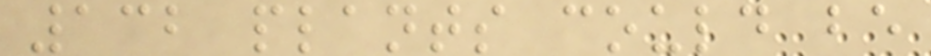132 plants could be
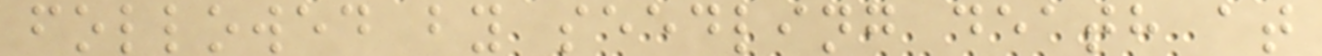followed by seedling death at
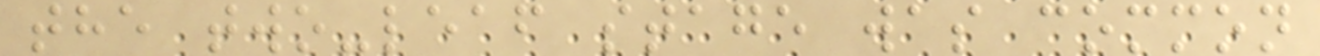the two-leaf stage was common
